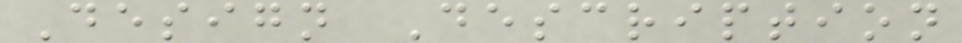Design Description
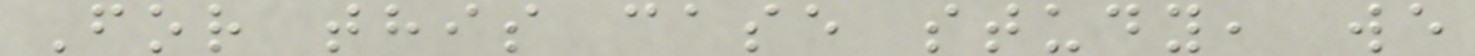For this case study, we
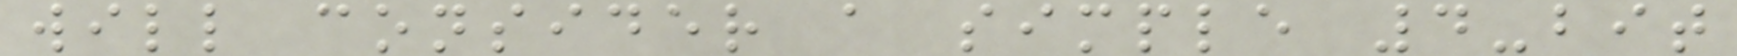will consider a simple 4-bit
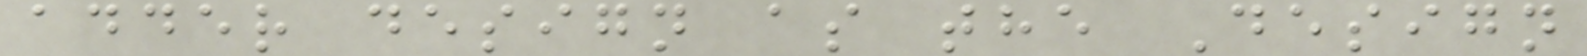adder design as the Design
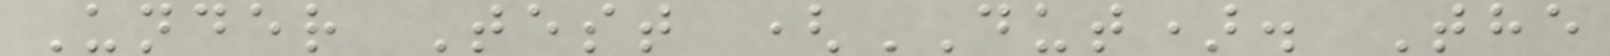Under Test (DUT). The
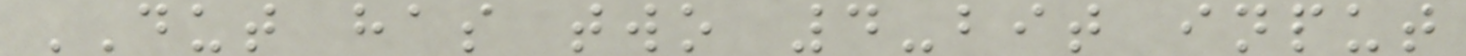DUT has two 4-bit input
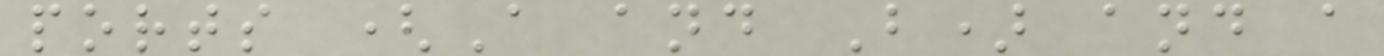ports (A and B) and a
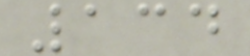134
